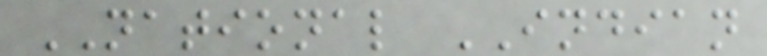NATIONAL INDIAN
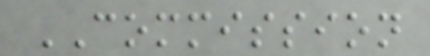COMMISSION
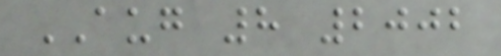AUG 8 2002
